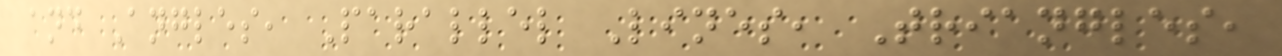and Angles, Parallel Lines, Triangles,
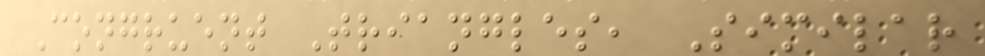Congruent Triangles, Similar
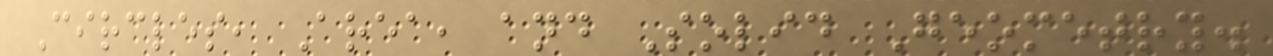Circles, Area, and Solid Geometry.
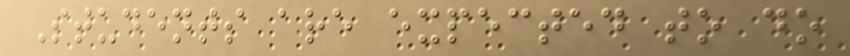Students are expected to do
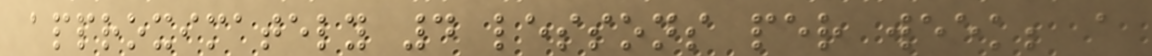approximately 4 lessons per week; a
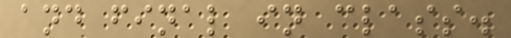and final in class.
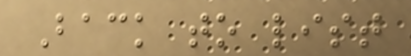Back to list
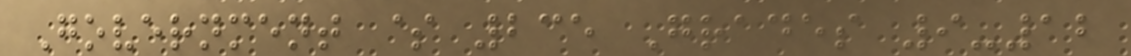Government $ 235 Grades 9-12
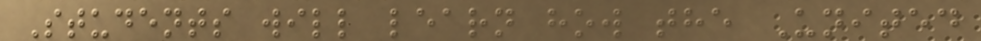Students will learn how the United
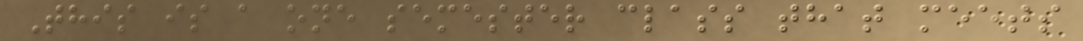This is a one semester class that meets
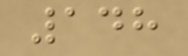148
